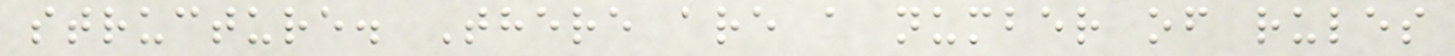structure. There are a number of rules
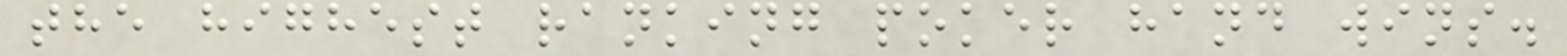the highest ranking poker hand wins.
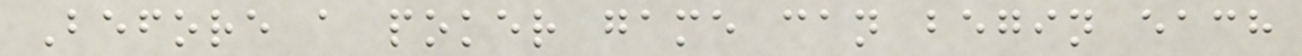Before a poker game can begin each
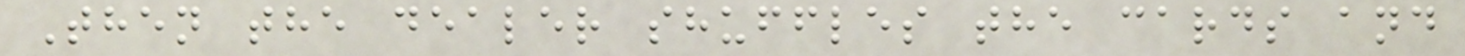Then the dealer shuffles the cards and
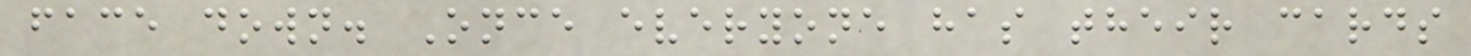face down. Once everyone has their cards
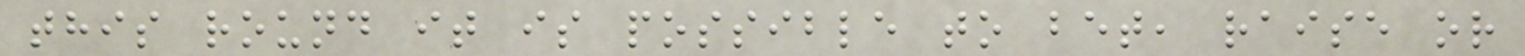this round it is possible to bet, raise or
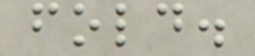fold.
